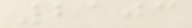2103
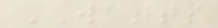WATTS
